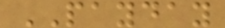PAYDAY
